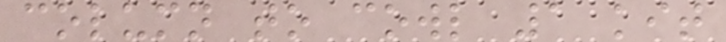column to cowl 1 kit
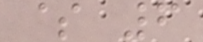$ 6
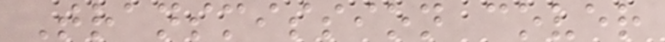Transmission cover
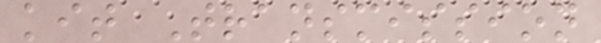kit Transmission
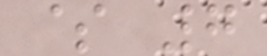$ 7
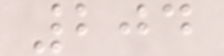204
